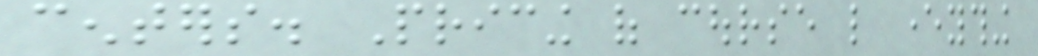centers. Pricing of course like everything
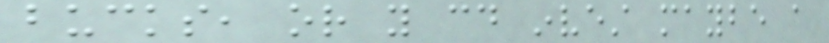bucks, or you could invest maybe a
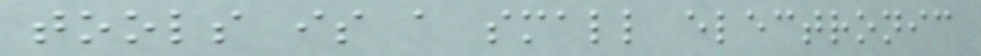tools is a small electronic
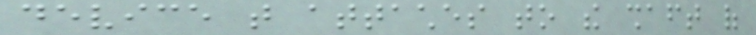device that attaches to the shaft of
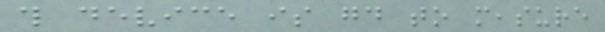this device is good to measure
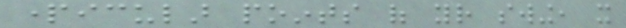particular points of your swing, it
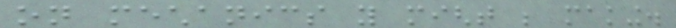on mechanics you might be making.
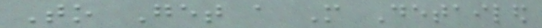To Get a More Detailed
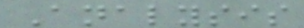Analysis
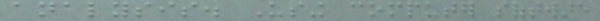analysis. Using computer software
